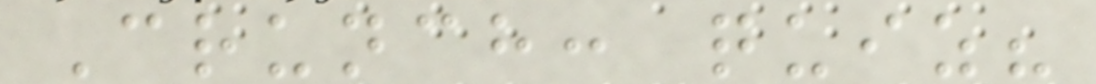Crunch: quiz?
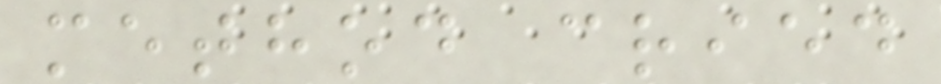method cried
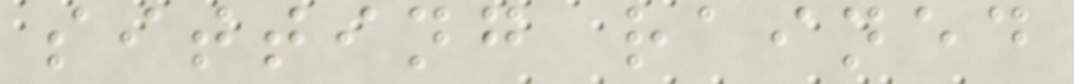sitting rained
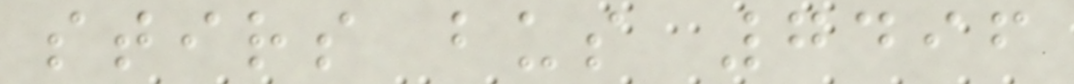stirs bus 7496
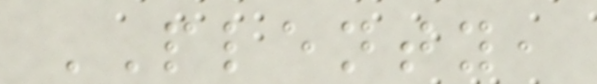PLENTY,
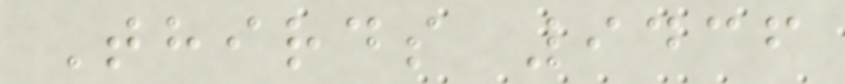Thirds 9436
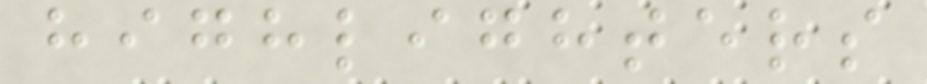highlighters
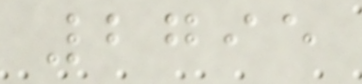2795
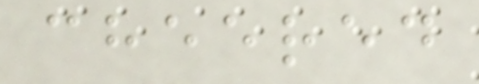cheered
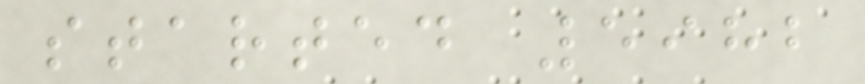started 5982
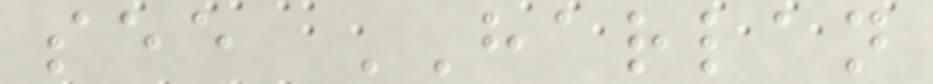see HARLAN
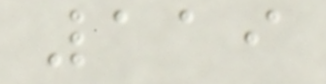119
